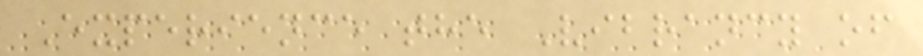Experience the Vibrancy of
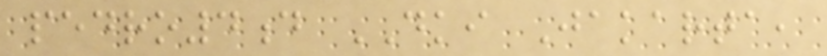pedro4d DKI Jakarta,
